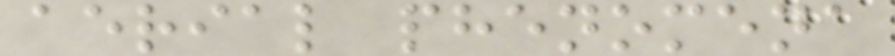aerial phenomena
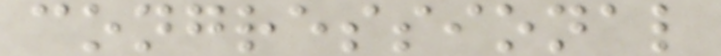congressional
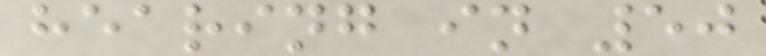hearing in 50
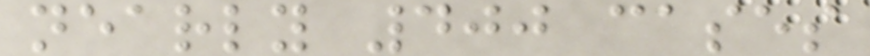nearly 400 cases
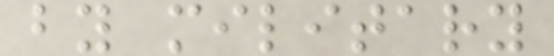by military
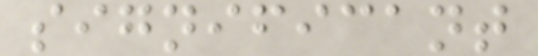significant
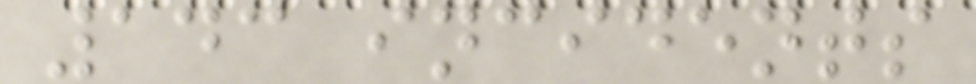143 incidents
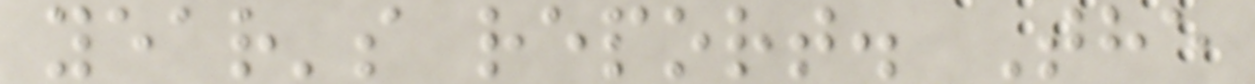year's report. The
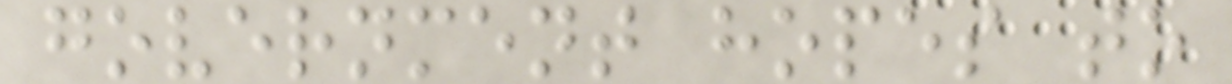government hopes to
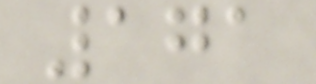171
